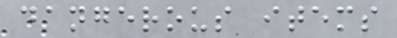dangerous items
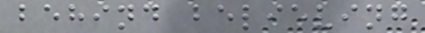behind believing
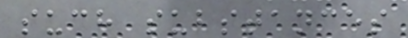such substances
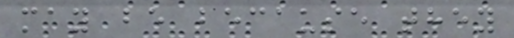may be because they
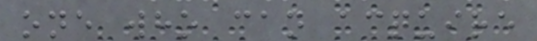one who can acquire
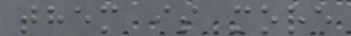them is more
